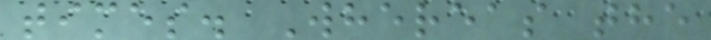times. Whereas the
